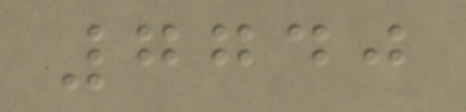7740
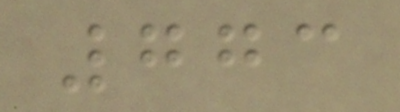773
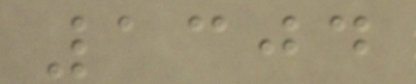1304
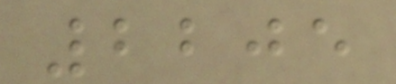2205
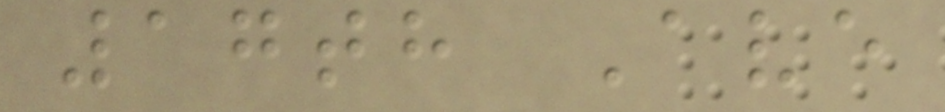17th Ave
